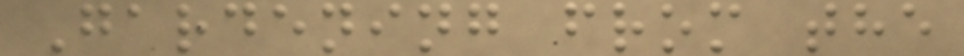Gardening from the
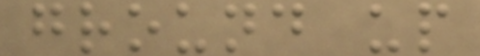ground up
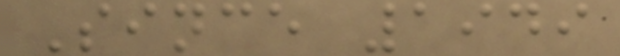Since 1949
